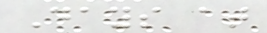Days at
